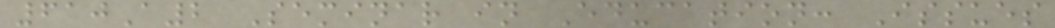610A2 Seminar in Education: Issues
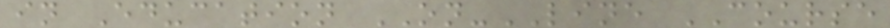in Education ON-LINE COURSE
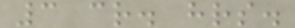3 cr. hrs.
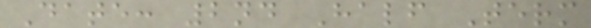Date: 2nd Half Term
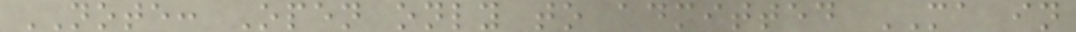NOTE: Open only to admitted MA in
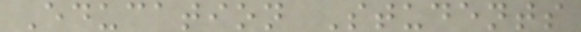Education Students
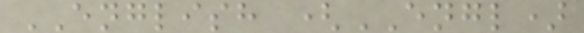ENGLISH (ENGL)
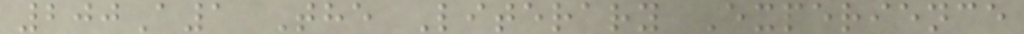200A1 The Literary Experience
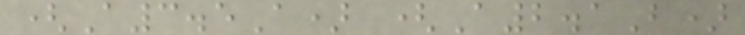(A3.5A) (A2.1B)
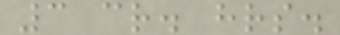3 cr. hrs.
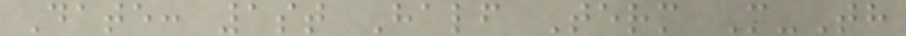Date: 1st Half Term M-Th
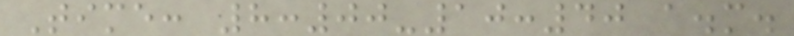Time: 8:00-10:40 a.m.
